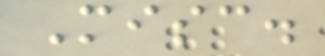Misc.
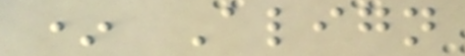* Align
